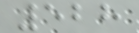528
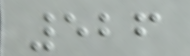526
